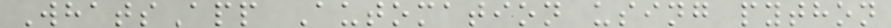WhatsApp Automation using python
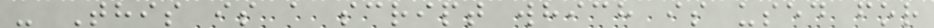- This is a script which is used for
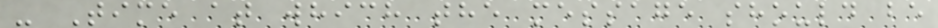- Time at which the message should be
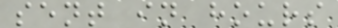sent in hours
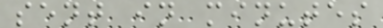sent in minutes
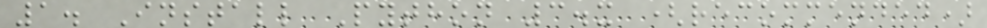1. Install Python 3.x (recommended)
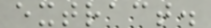extract.
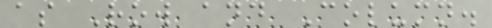as Row and Column.
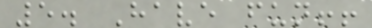5. Have fun!!
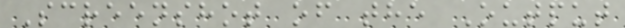Screenshot of the Output
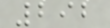292
